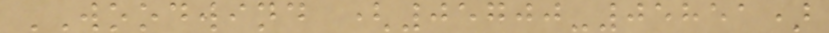WOODWIND (05700-05851)
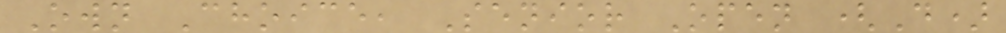Own Choice, Senior Open (D)
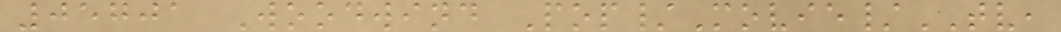05701 Woodwind Pop/Movie/TV,
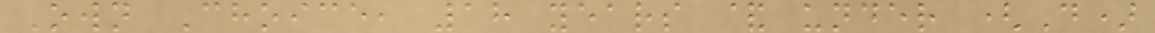Own Choice, 18 years & under (D)
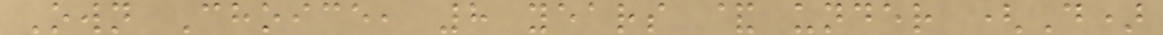Own Choice, 8 years & under (D)
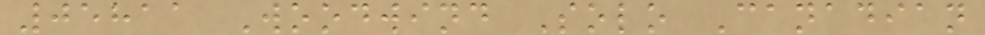05811 Woodwind Solo Canadian
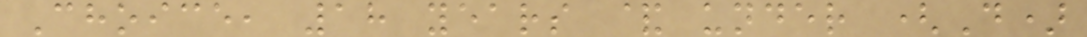Choice, 18 years & under (D)
